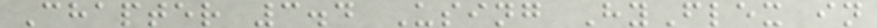Chapter 3.4 Using HyFlex in
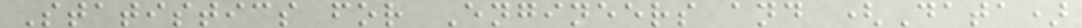Statistics for Engineers and (Data)
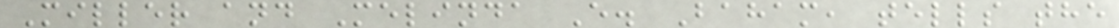Miller and Melinda E. Baham, tells the
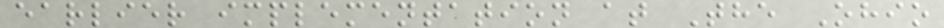earlier implementation at The Ohio
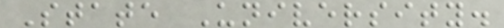State University.
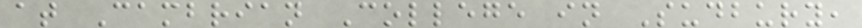at Cambrian College in Sudbury,
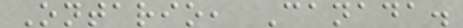Ontario, Canada.
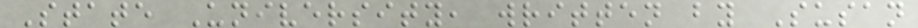State University, written by Susan
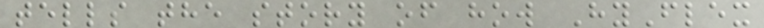tells the story of how HyFlex
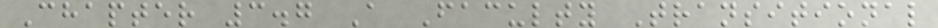Chapter 3.7 A Faculty Transitional
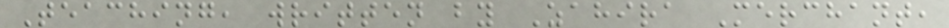Teaching, written by Zahira Merchant,
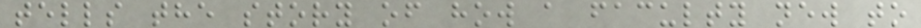tells the story of how a faculty new to
